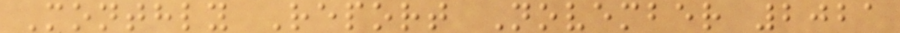Monthly Report November 2021
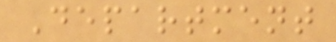Department
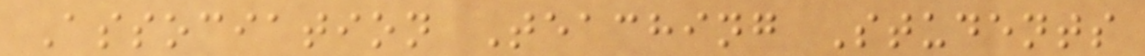Association Teaching Students
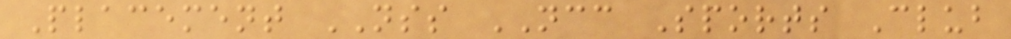Placement NSS NCC Sports Club
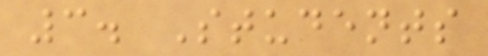3. Students
